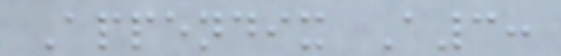Appendix A3:
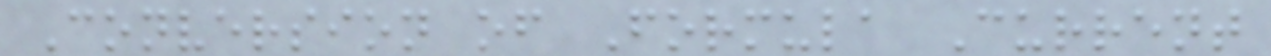Conversion of Formula Current
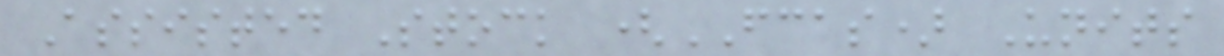Assisted Stock (FCAS) Units
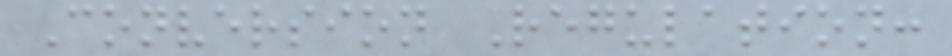Conversion Regulation:
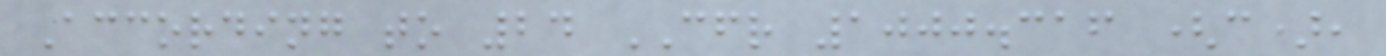According to 24 CFR 1000.316 (c),
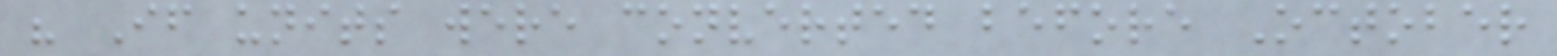" If units were converted before October
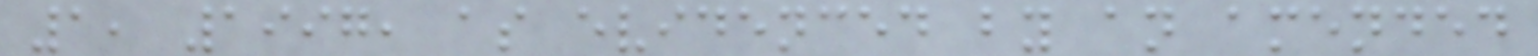1, 1997, as evidenced by an amended
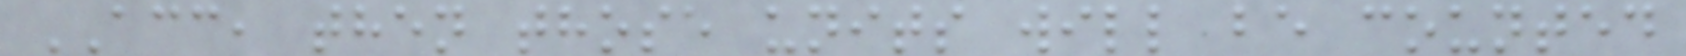ACC, then those units will be counted
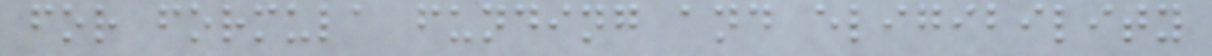for formula funding and eligibility
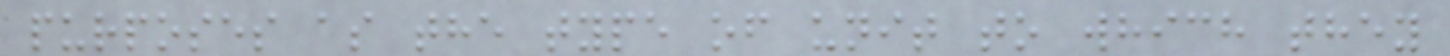purposes as the type of unit to which they
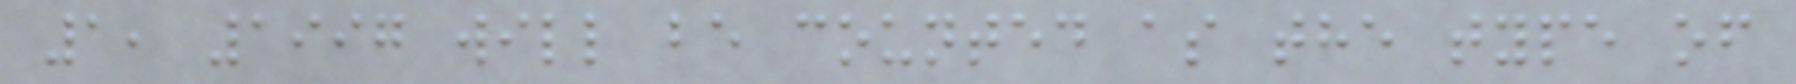1, 1997 will be counted as the type of
